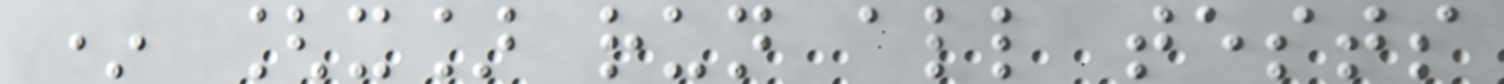* [x] run all tests
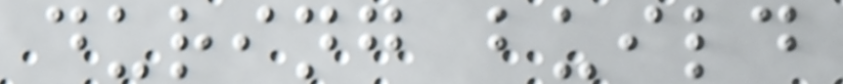during build
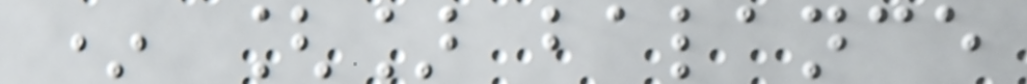* [] balance
